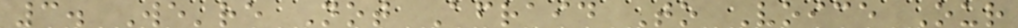3. We're Not Afraid To Voice Our
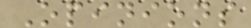Opinions
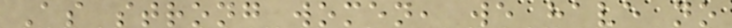As strong women, we have no
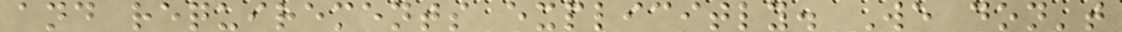and requirements explicitly. We don't
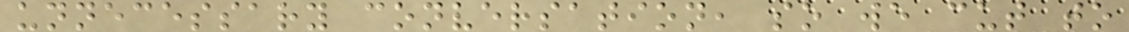unnecessary conversation, so we cut to
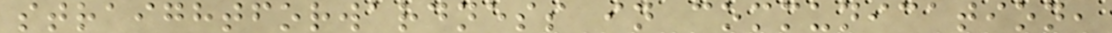straightforwardness in communication,
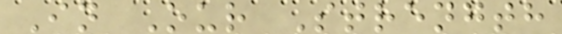In Our Strength
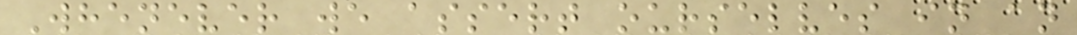Whenever we assert ourselves in an
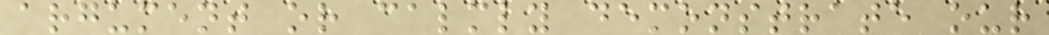argument or calmly demonstrate our
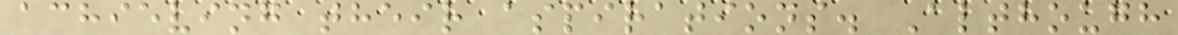achieving their aspirations. Although
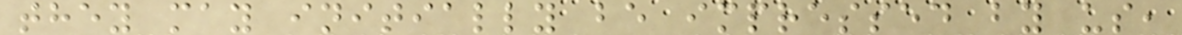they may initially be impressed by us,
